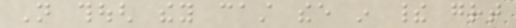Not though they cast thee in their great
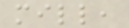mill,
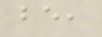be,
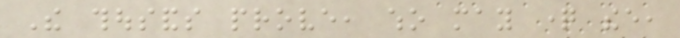The thousands prove, who may question thee,
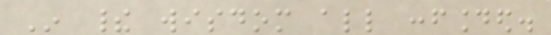In their wisdom all confounded.
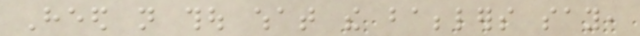Heed not thou what the babblers say,
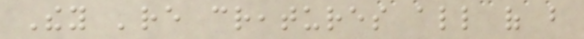They 're creatures all of but
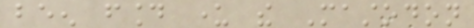been found under the Mastodon
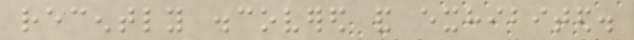recently discovered and exhibited.
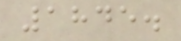1845.
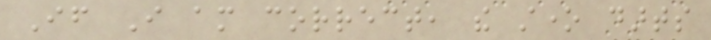If I am correct, the stone darts
